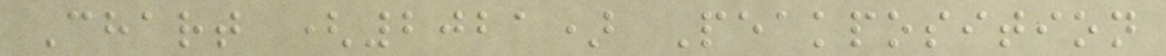Chart (2021) Peakposition
